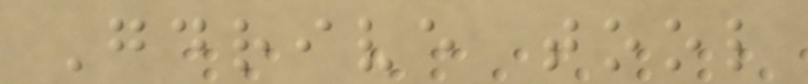Gdrive tool
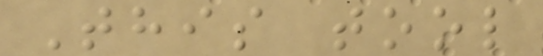This tool
